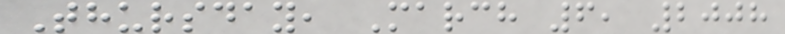Thursday, March 6, 2008
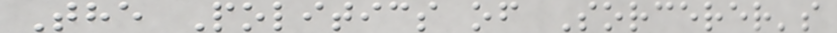The Politics of Sorcerer's
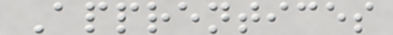Apprentices
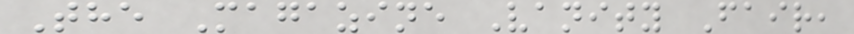The Magazine Vanity Fair,
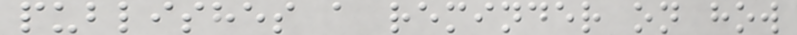publishes a reminder on how
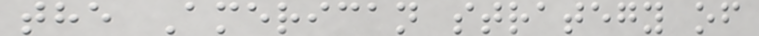the American strategy of
